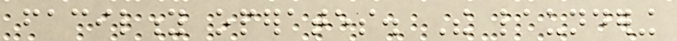facility operates. The laundering
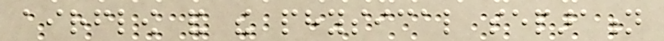airflow and the physical separation
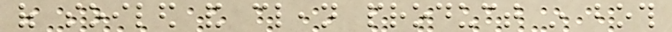of soiled and clean product in both
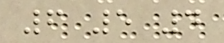6 5 4
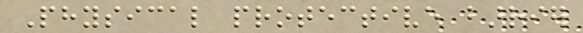Physical protective barrier
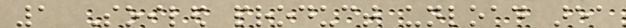1 Soiled product unload area
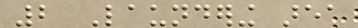2 Laundering area
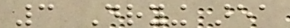3 Drying area
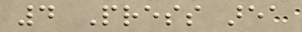4 Press area
